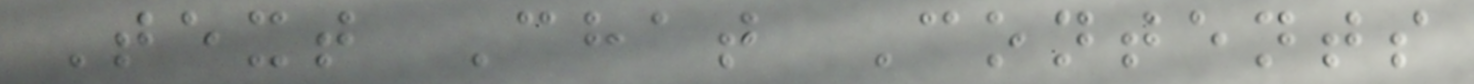Text Chat Contents
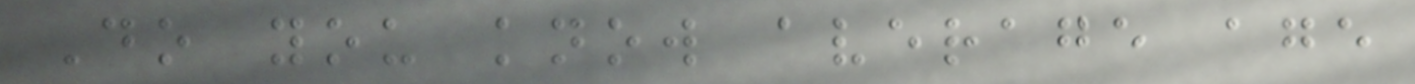Do you know average age
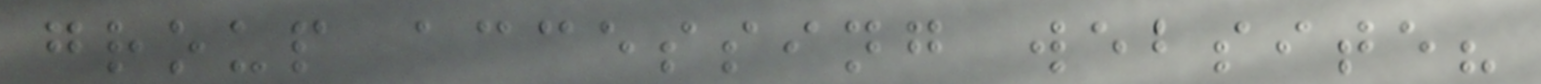group accessing website?
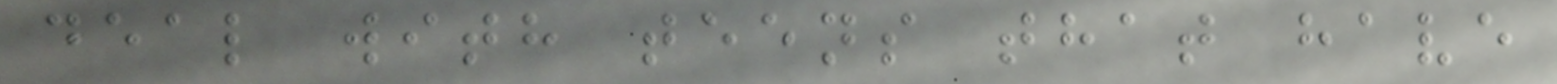deal with teens that have
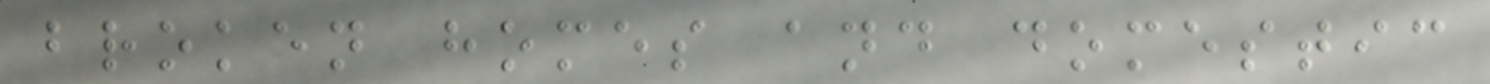broken homes and domestic
